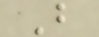B
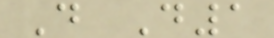D D1
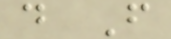d F
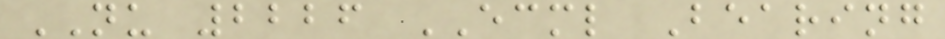NU 2226 ECML Bearing
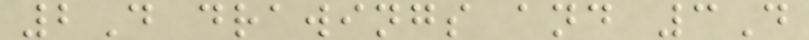2D drawings and 3D
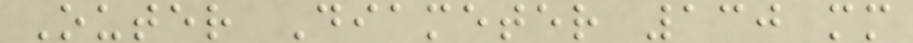Outer Diameter 130 mm
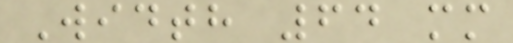Width 64 mm
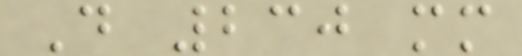D 230 mm
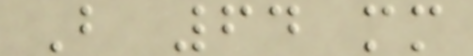B 64 mm
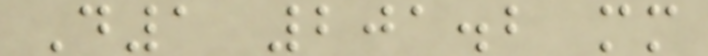D1 201.2 mm
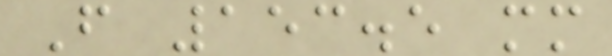F 153.5 mm
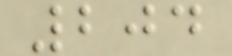204
